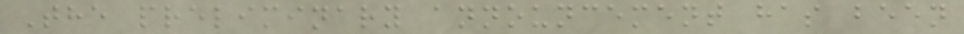The preliminary announcement has been
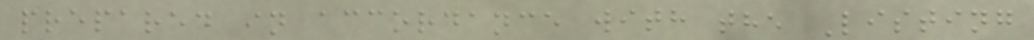prepared in accordance with the Listing
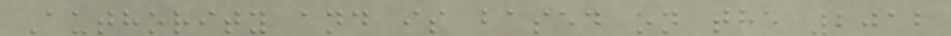Authority and is based on the 2012
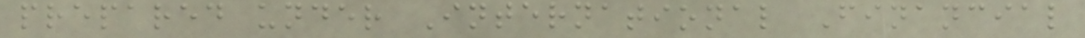prepared under International Financial
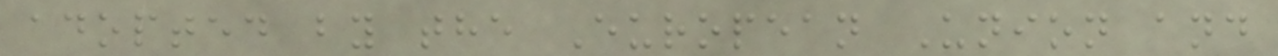adopted by the European Union and
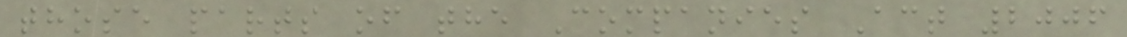those parts of the Companies Act 2006
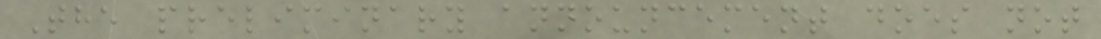The preliminary announcement does not
